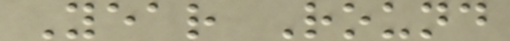Year Round
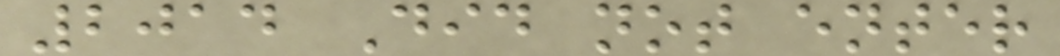2014 Did not enter
